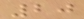20
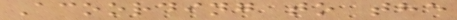Acoording to the
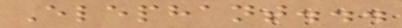Elephant...
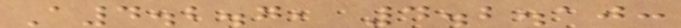A4.2.7, 4.2.10:
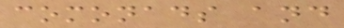comonads and
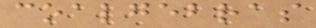coalgebras
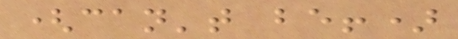(can't be!)
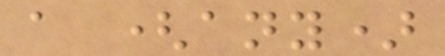a (any)
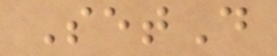SetD
